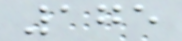175
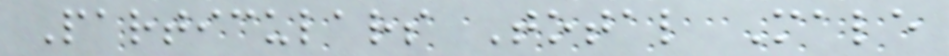Particulars Total Male
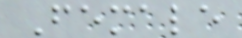Female
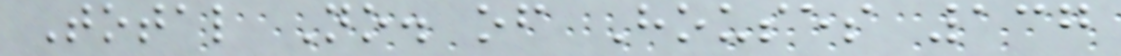Total No. of Houses 137
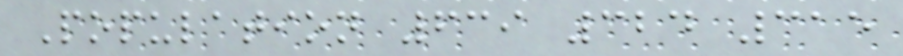Population 639 324 315
